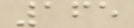165
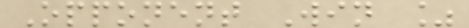Opponent Win %
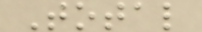Total
